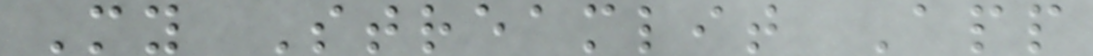My Streamlit App
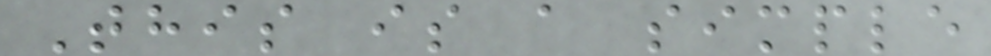This is a simple
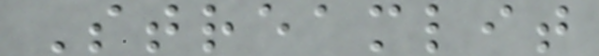Streamlit
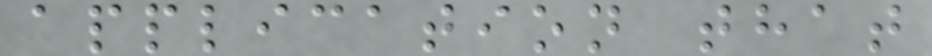application that
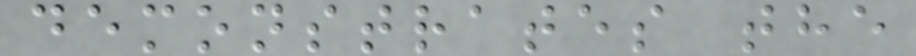demonstrates the
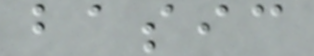basic
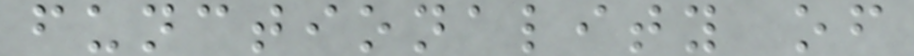functionality of
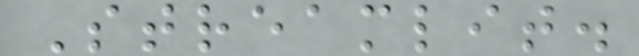Streamlit.
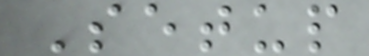Setup
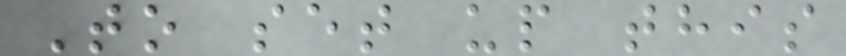To set up this
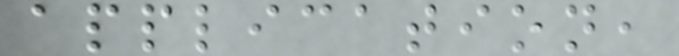application,
